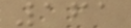161
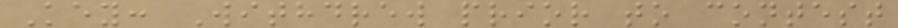Key: Withdrew prior to contest
